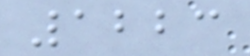1223
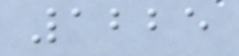1225
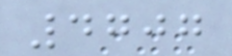4707
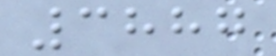3887
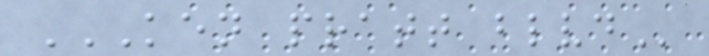KEN PRATT BLVD
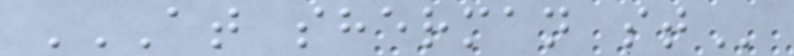AT SHERMAN ST
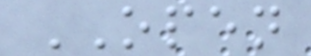OPEN
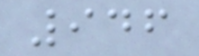946
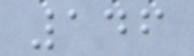146
